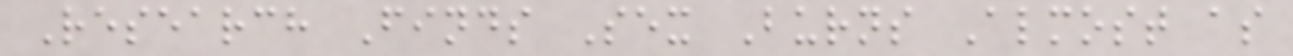Research Finds Sex Burns Almost as
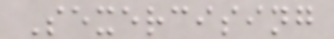Sexercising
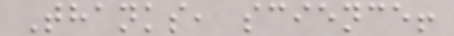Thanks, science!
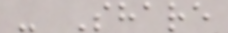- Share
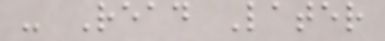- Read Later
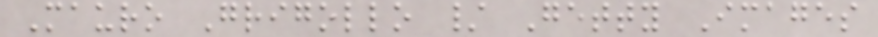Mauro Grigollo / Getty Images
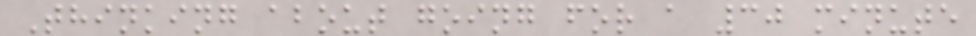Thinking about going for a 30 minute
